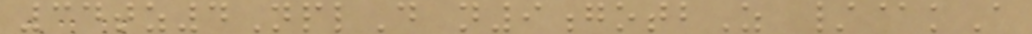34tz4NplD n9gotbZ /@kA
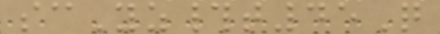scYz#t45Q
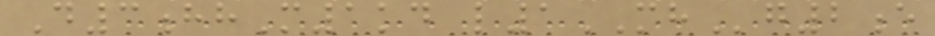D3hhM1kd l1MHg2e
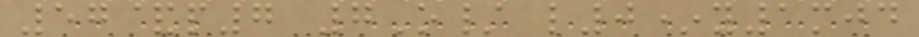57&p7 7O/ l0*y1mjd
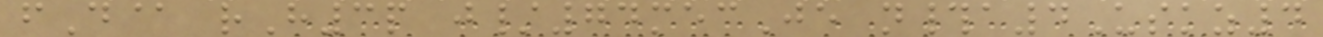fD@ rH3p j/74mecJe n#a4Uskz4
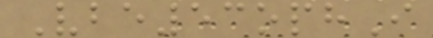Vbe53ophI
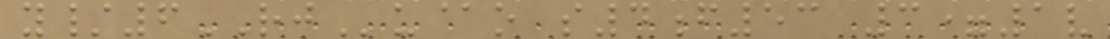y/6RJu@o s4f53 3=1v
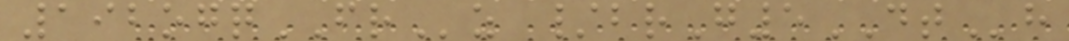192ogqFRz /brG5DTh
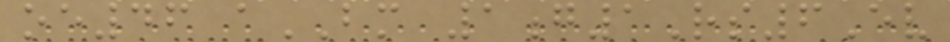oe46 aBM 1g1Rs6Ev
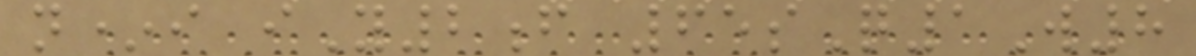n*i iY2f 65sQ1W8
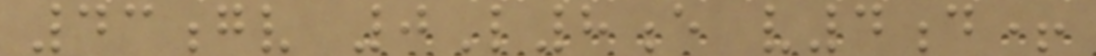43gv 0L8e v4d+
